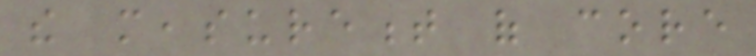the measurement of core
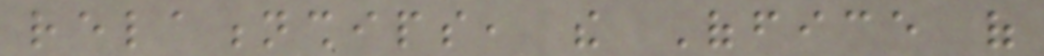relationships, the Office of
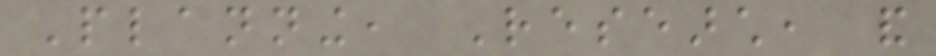Planning, Research, and
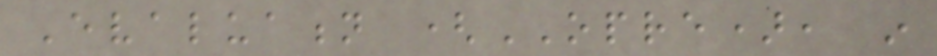Evaluation (OPRE), in
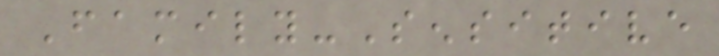Family-Sensitive
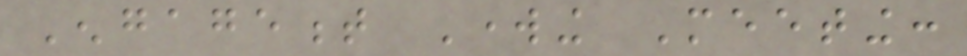Engagement Working Meeting:
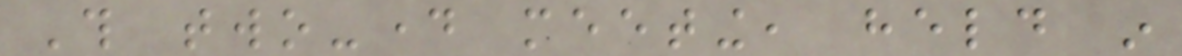This two-day meeting, held in
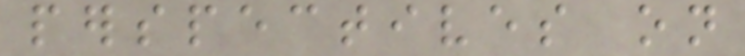perspectives on
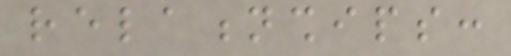relationships:
